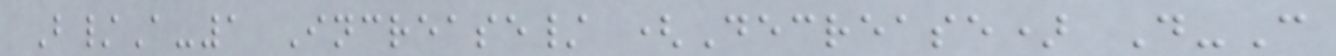B/A-1 Increase/ (Decrease) D-C
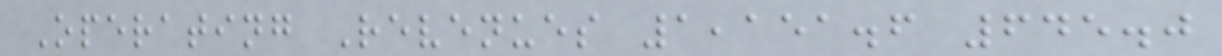Operating Revenues 1,151.6 645.0
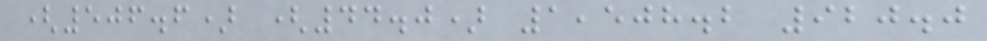(506.6) (44.0) 1,508.2 920.0
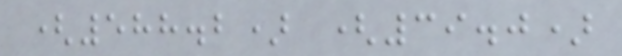(588.2) (39.0)
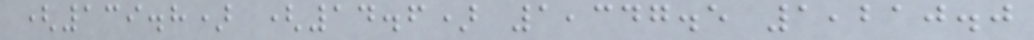(139.8) (14.6) 1,347.5 1,210.0
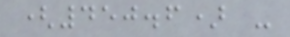(450.6) -
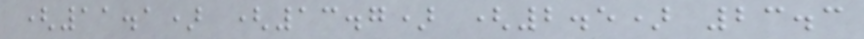(11.1) (13.7) (2.5) 23.3
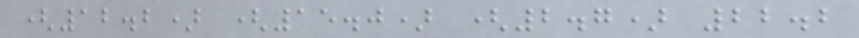(12.2) (15.0) (2.7) 22.2
